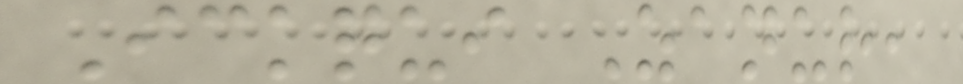Ickqui Zanur,
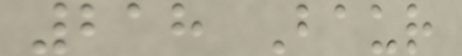218 Baur
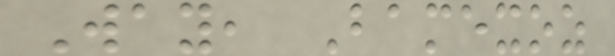Way, Bamexoz
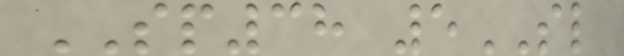SP38 5SL
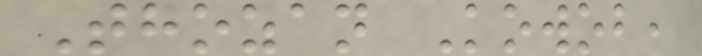Thozan Kowob,
